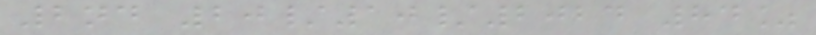2nd 20/10/2024 84%
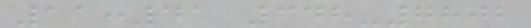11:41 348-7802
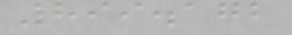899.172
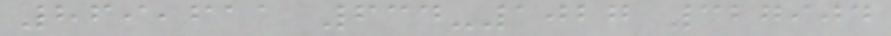869,611 634-1027 327904
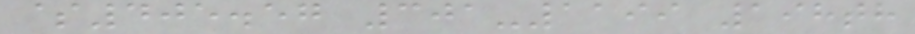$405.57 301-1199 198th
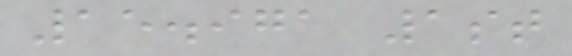15.971 1st
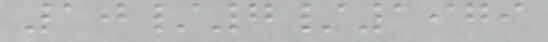10/7/1979
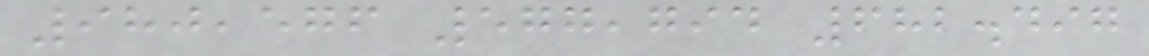980,576 577,794 682.497
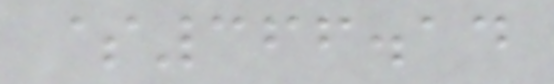$366.14
